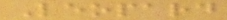Leopard
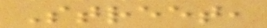Street,
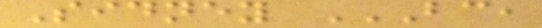Sidney BC,
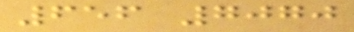656 7070
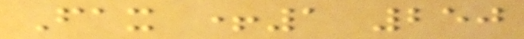Fax +1 250
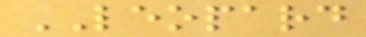LEOPARD
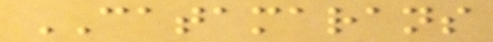CATAMARANS
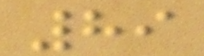89
